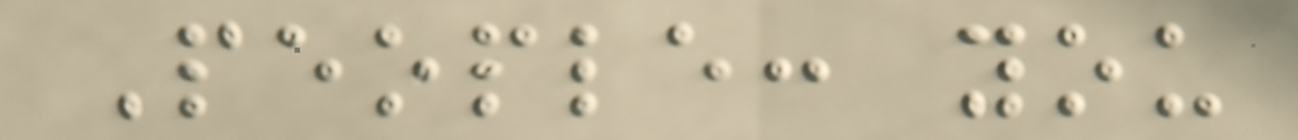People: you
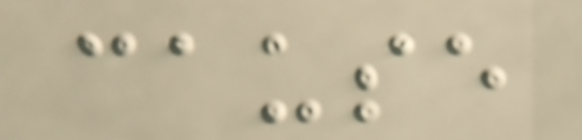cause
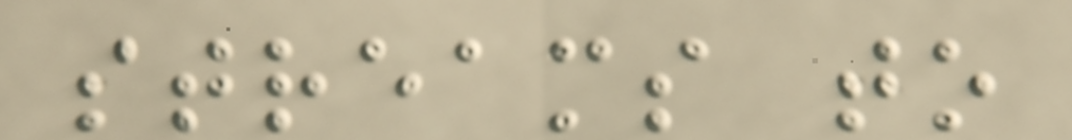streams to
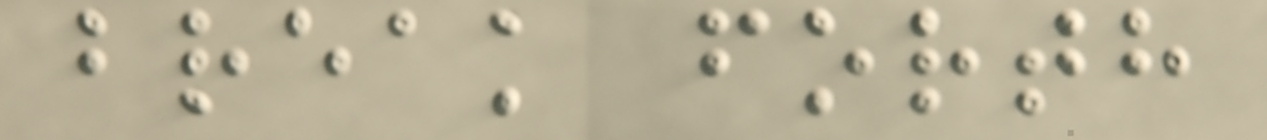break forth
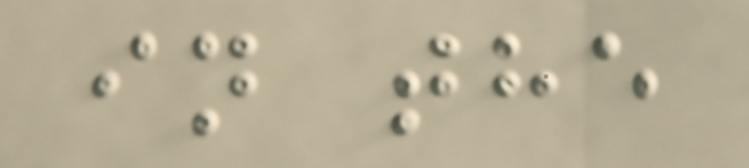in the
